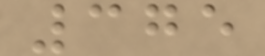375
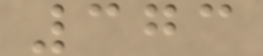373
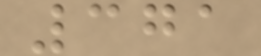371
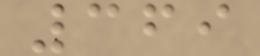369
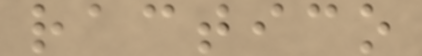ractico
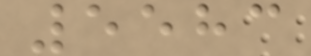5583
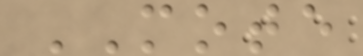MOTE
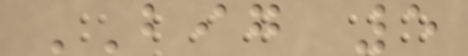BIG 5
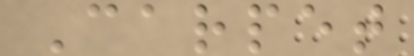Carpet
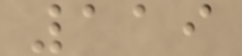119
